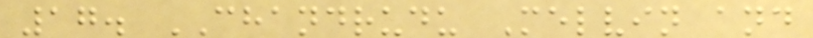17. CHANDRUDU Melvin and
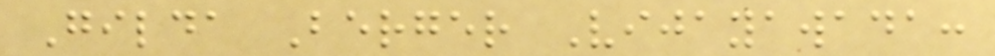Gilda Berger Vijayawada:
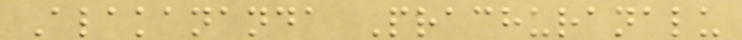Alakananda Prachuranalu
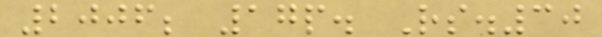2006; 17p. Rs.30
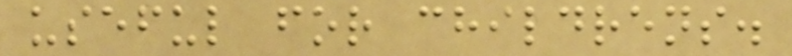useful for childrens.
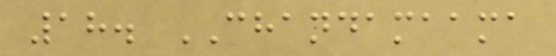18. CHANDAMAAMA
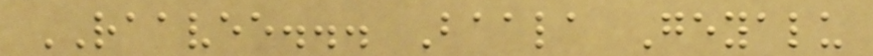RAAVEE... Baala Geyalu
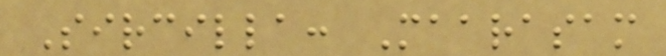Sircilla: Maarasam
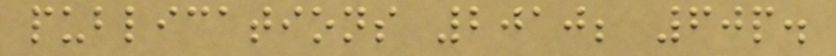publications 2010; 60p.
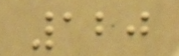120
